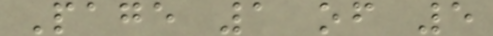Page 1 of 5
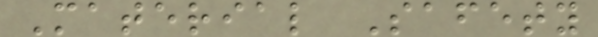Material Safety
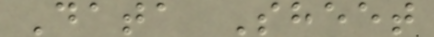Data Sheet
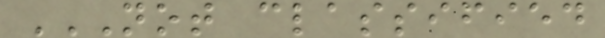NOT CLASSIFIED
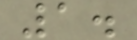1.
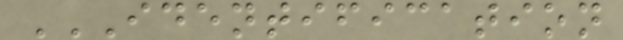IDENTIFICATION
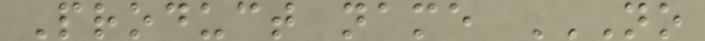Product name NO
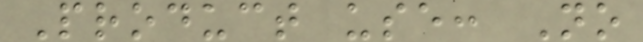Product use: No
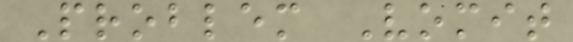Problem Vomit
